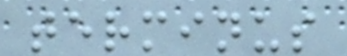terminus
